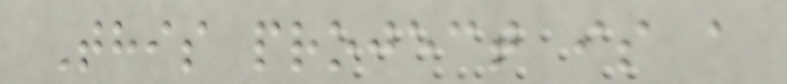This project is a
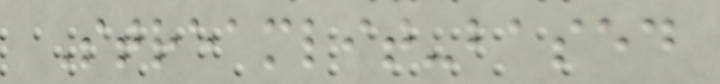Streamlit-based
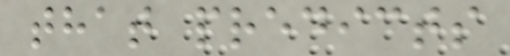that predicts
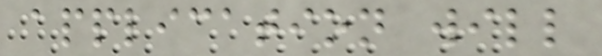application will
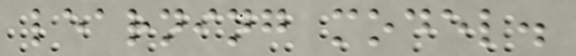learning model.
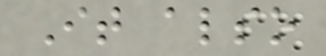It also
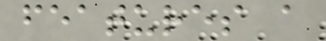features a
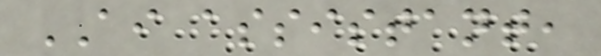AI assistant,
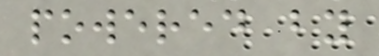powered by
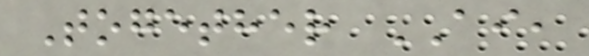Together AI,
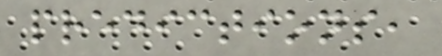predictions,
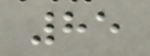85
